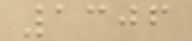1306
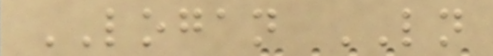LOGAN LN
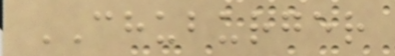CHUBURGER
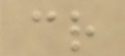cr
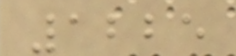1225
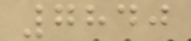7840
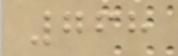768
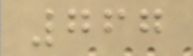767
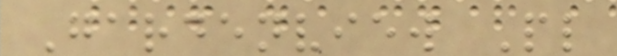Gardenview Pl
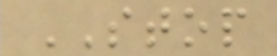STOP
